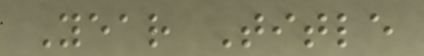Year Title
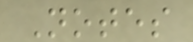Notes
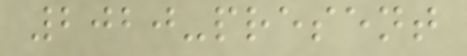2020-present
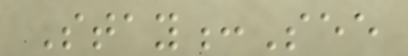Stay:See
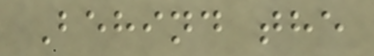Behind the
